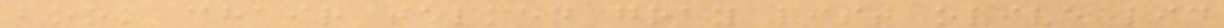book chair talked gray list olive lid
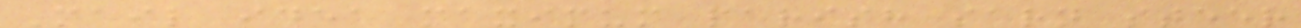Mail idea maximum parish sarn steer
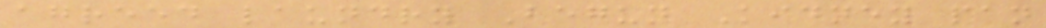agreed laundry Begun Kidney pan
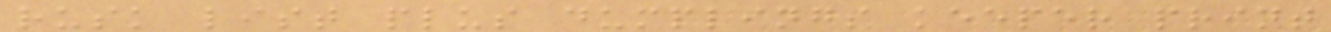rusk list plus dumplings keeper print
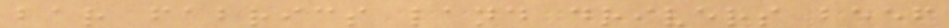bar fabrics land drivers beef
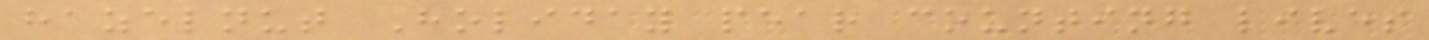hazelnut Holiday pear counting lives
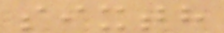sixth
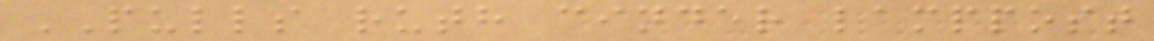PULLS ruth cinder lamppost
